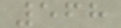568
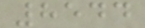8544
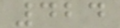424
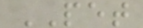PET
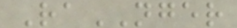RaNGER
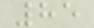85
